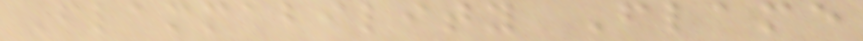Flammability Flame
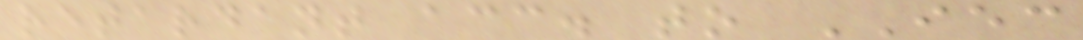retardant acc. to IEC
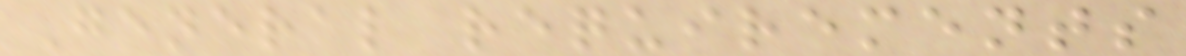General requirements
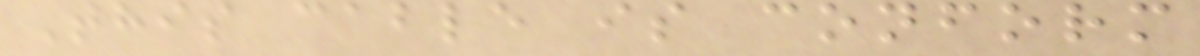This cable is conform
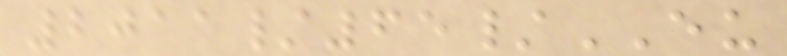2011/65/EU
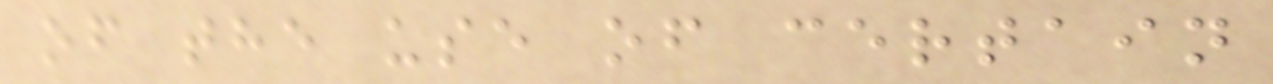of the use of certain
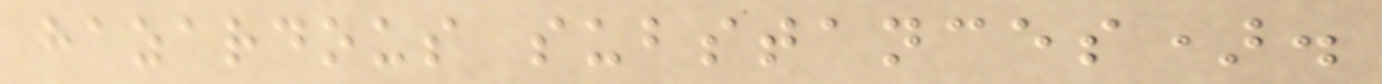hazardous substances).
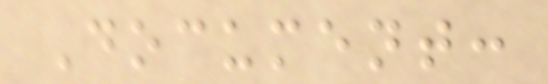Document:
